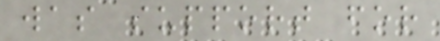was support for
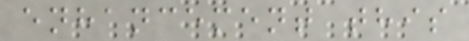enhancement this
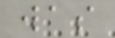was
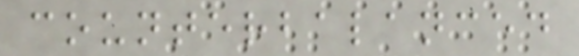counterbalanced
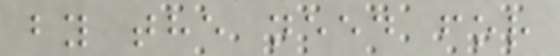by the need for
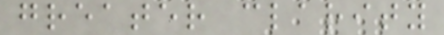greater clarity
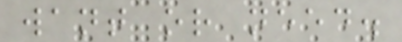want or need.
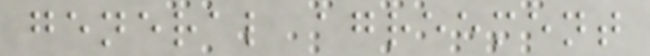general agreement
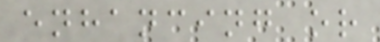enhancing or
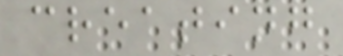creating
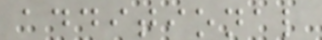additional
